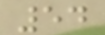54
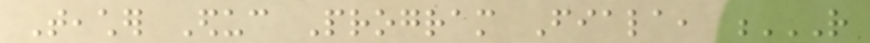Teacher Educ Program Fiala, R
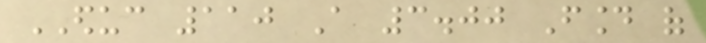EDUC 110 A 3.00 Found of
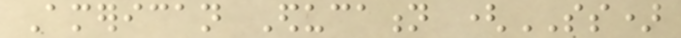American Education (SS)
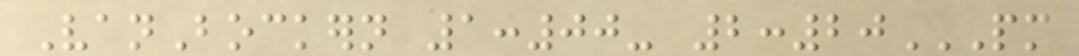VanBockern 1:00- 2:20PM
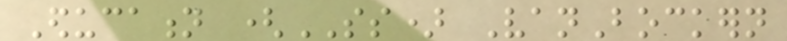Education (SS) VanBockern
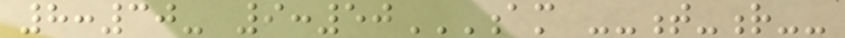8:30- 9:50AM --T-R--
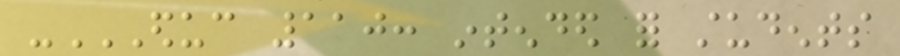-EDUC 110: INTENDED FOR STUDENTS
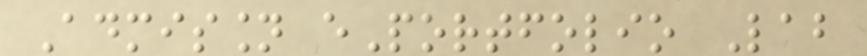Admission ePortfolio Lab
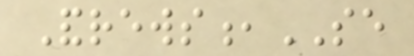Andrews,SE
